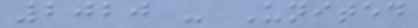2020 - United
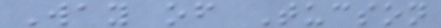Way of Tucson
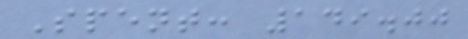Spent: 149.00
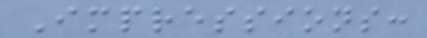Impressions:
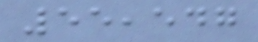55,547
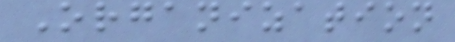Organization
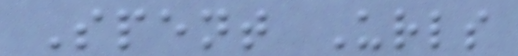Spent Urls
